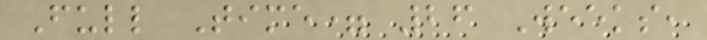Full Time= 26 Weeks,
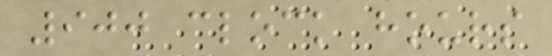900 clock hours
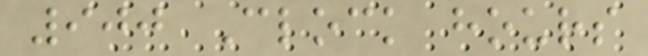900 Clock hours
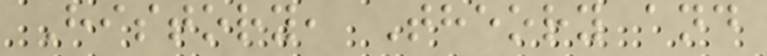History, Theory and
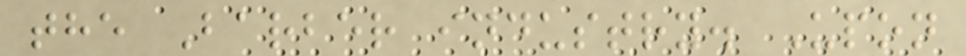the Barber industry. Upon
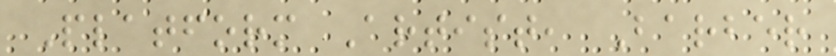Platform Artist, Barber
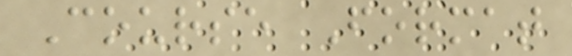Course Format
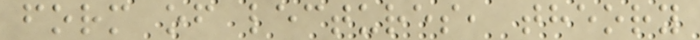form of lectures, theory
